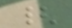{
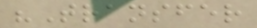"Transfer
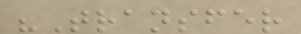"Transfer
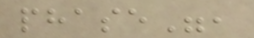phase",
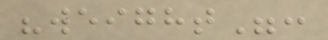"weight":
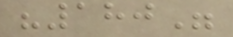"180"
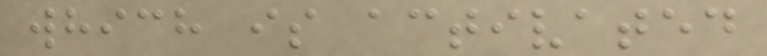which is activated
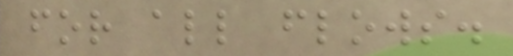for all flows.
